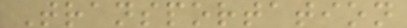Transportation
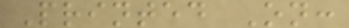Printed On:
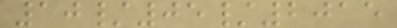10/05/2015
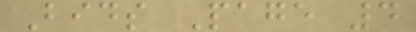Bids Page 4
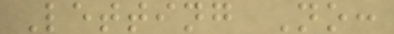Letting No:
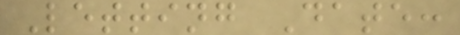Letting Date:
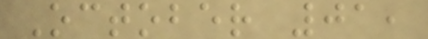October 01,
